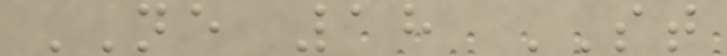NE 18 ST
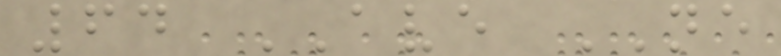64 AVE NE
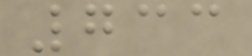733
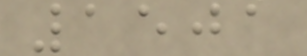1501
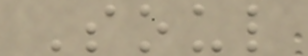Soul
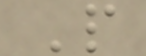P
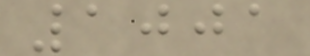1001
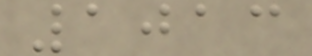1013
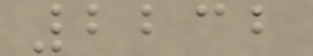2232
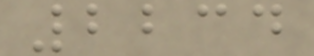2234
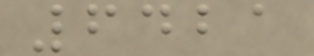6421
